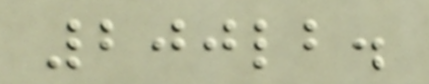200lb.
